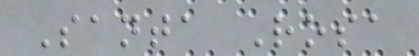Santa Rosa
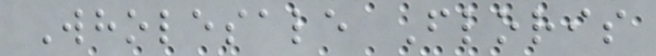Wholesale Floris
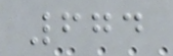674
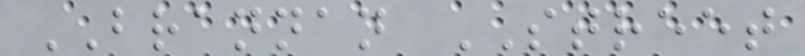BRANNAN STREET
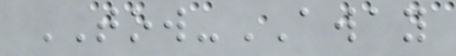TOW-AWAY
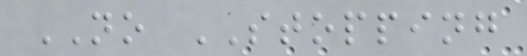NO STOPPING
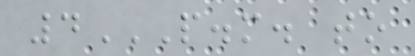4P.M. TO
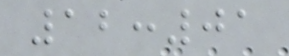12:01
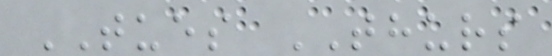TUES THURS
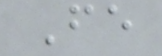Fe
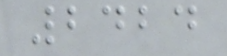2424
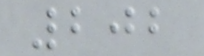202
